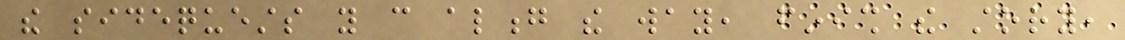the sidequests you can along the way, finish the story,
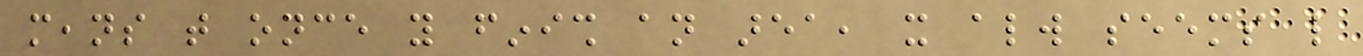means that once you finish an area, it always seems like
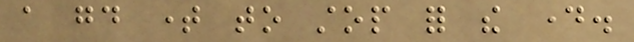a good time to stop for the day.
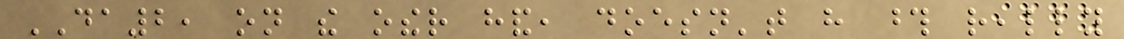DA2, on the other hand, doesn't have those really
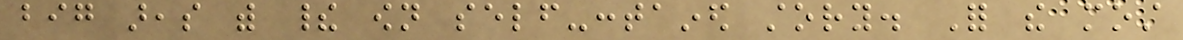big areas with their own self-contained story. For the most
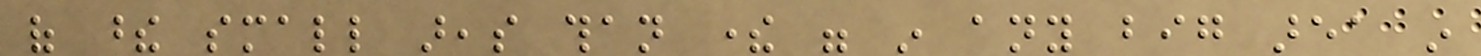of these small areas than there were in any big area in
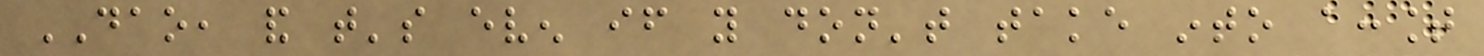DAO, and that's even if you don't take into account
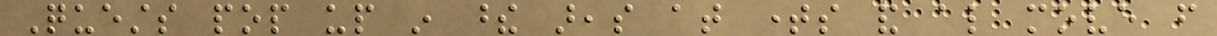Quests pop up in these areas at times and also move from
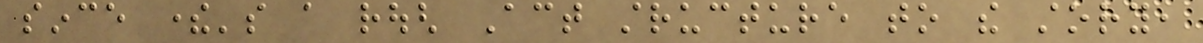since there's a rough Act structure to the story,
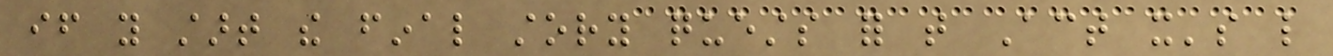if you start the final story quests for that Act it's like
